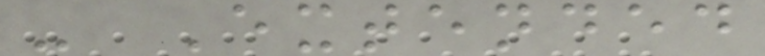- Extended
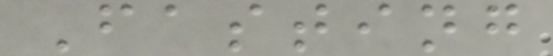Fasting
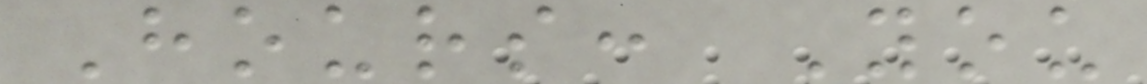Hours: You
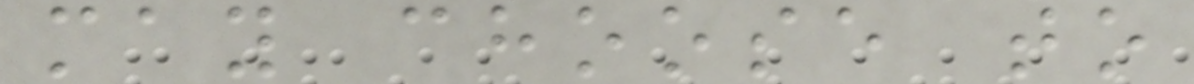may choose to
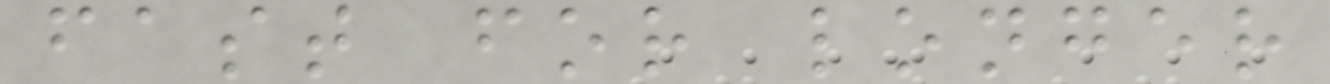fast for longer
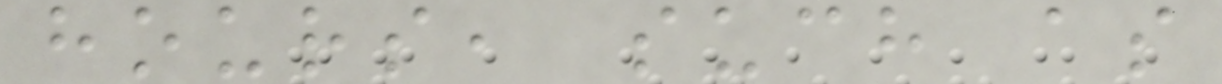hours, such as
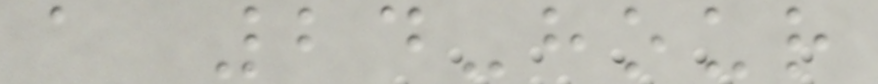a 24-hour
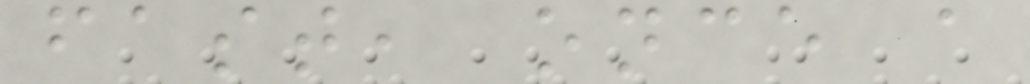fast, once a
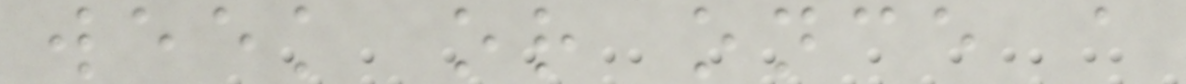week or once a
